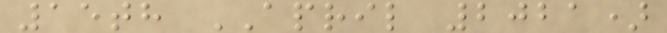15th APRIL 2021)
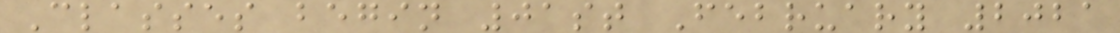Classes begin 01st February 2021
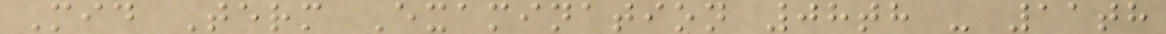Mid Term Examination 08th - 11th
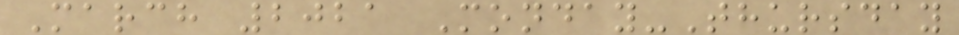March 2021 Monday-Thursday
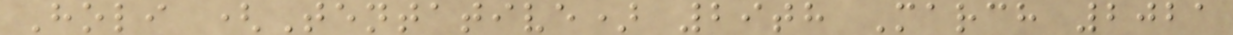Holi (Tentative) 29th March 2021
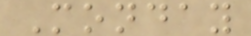Monday
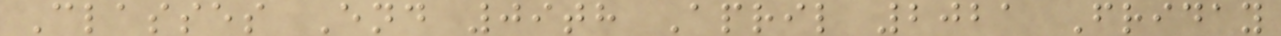Classes End 09th April 2021 Friday
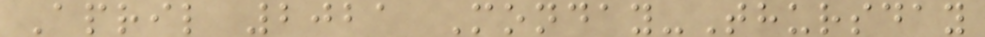April 2021 Monday-Thursday
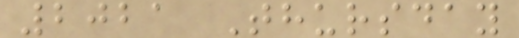2021 Thursday
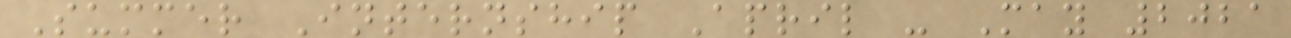Summer Internship April - May 2021
